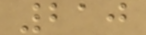210
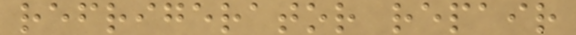refrigerator repair
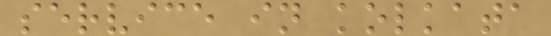service in kolkata
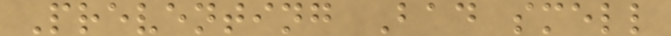Preventing Bad smell
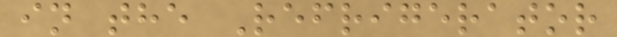in the Refrigerator
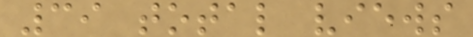39 total views
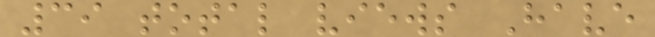39 total views Have
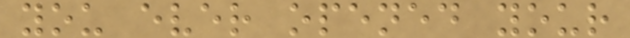you ever opened your
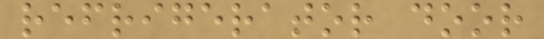refrigerator door
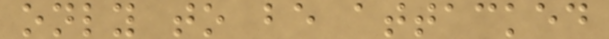only to be attacked
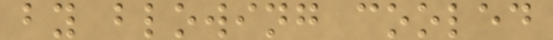by blowing cooled
